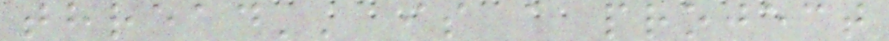thread'' is a project
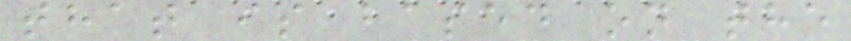that is based on the
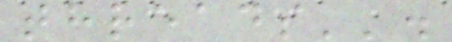threads''.
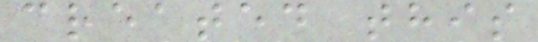created this
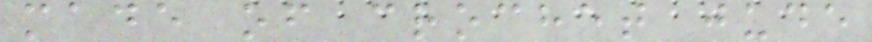made of crochet jude
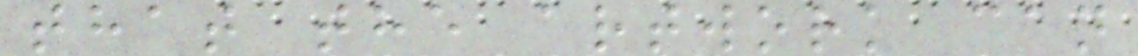that the artwork can
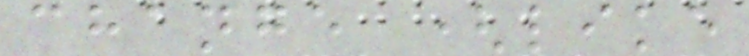change (like
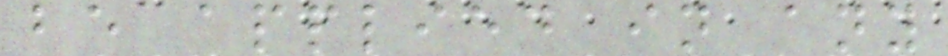be applied in any
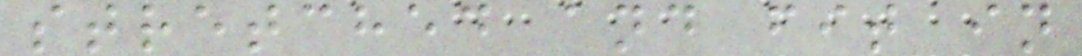stretched and fit in
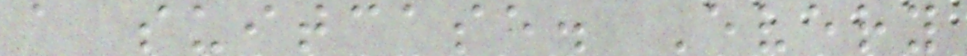a suitcase. Every
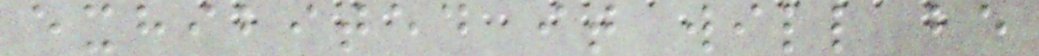exhibited it will be
